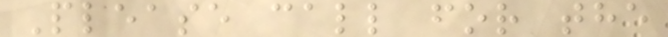Please call for the
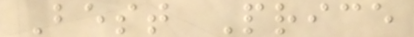Best Price
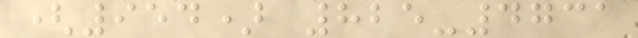(954) 825-4731
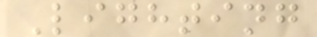Lighting
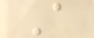A
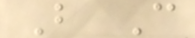B C
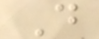D
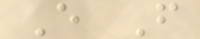E F
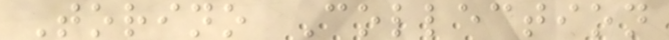Torino Collection
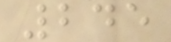245
